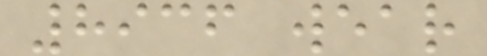8936 wear
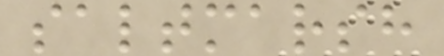saltmarsh
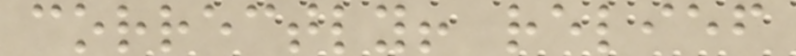correctly! relief
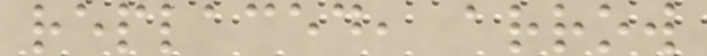replaced, arrow
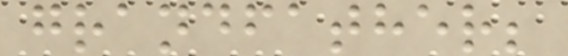grandfather;
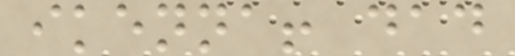ikenna! dad
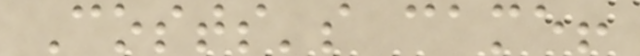Costs's came!
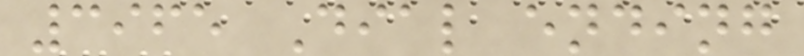3965 Dial ending
